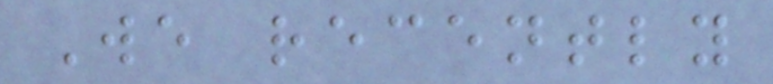We recently
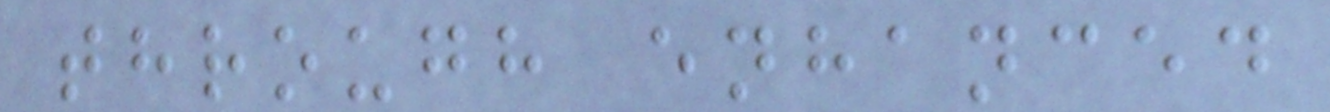through enhanced
